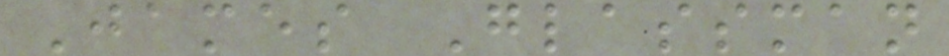James Glassman
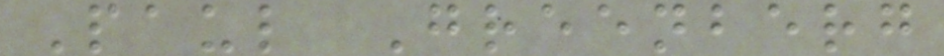Paul Greenberg
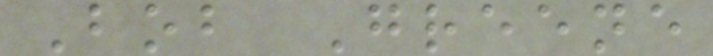Bob Greene
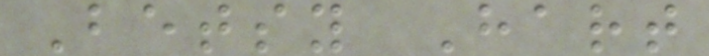Betsy Hart
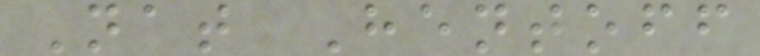Nat Hentoff
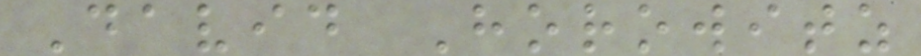David Horowitz
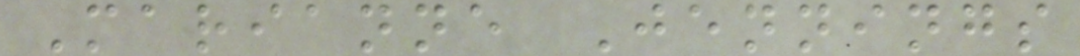Marianne Jennings
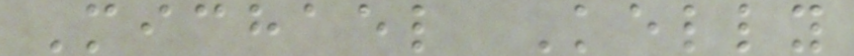Michael Kelly
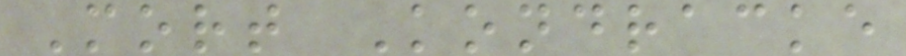Mort Kondracke
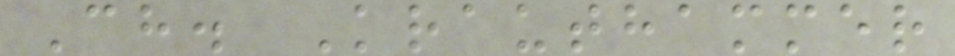Ch. Krauthammer
